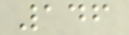146
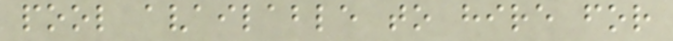pool available to hire for
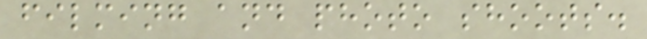filming and photo shoots.
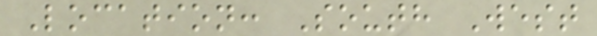Location: South West
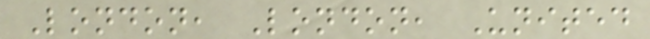London, London, United
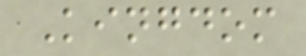Kingdom
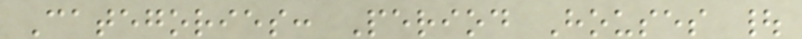Categories: Period Houses |
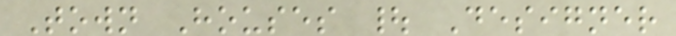Town Houses | Designer
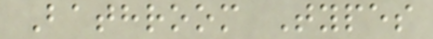Bathroom Types
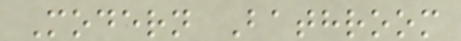Modern Bathroom
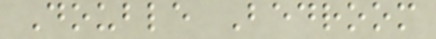Double Bedroom
